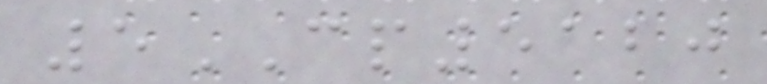5CP5120
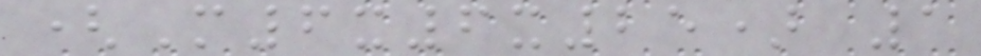(M6x6x25) 1
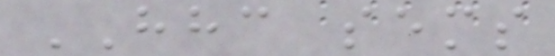HHC sems
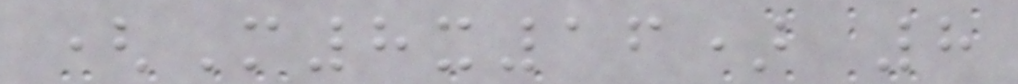(M8x16) 8
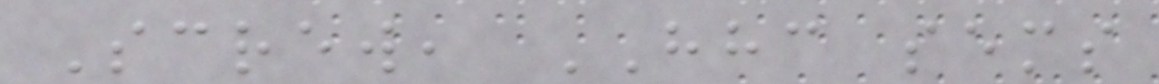Screw, HHC sems
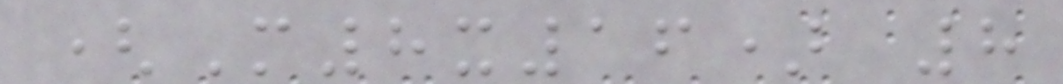(M8x16) 8
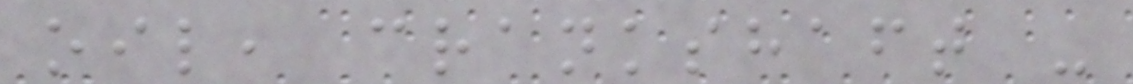oil, crankshaft -
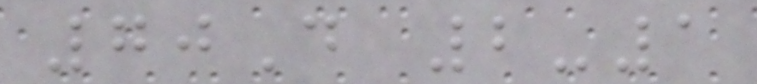70D 2-1
